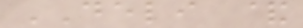DELI &
